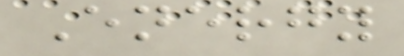Energy
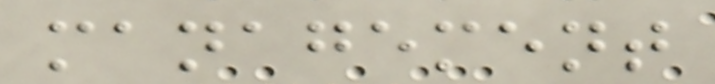management
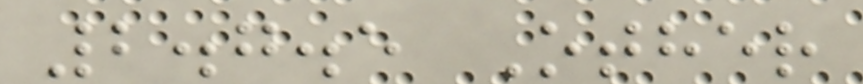2.7.5 Other
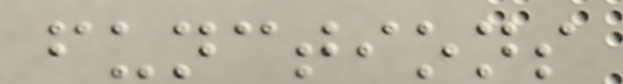functions
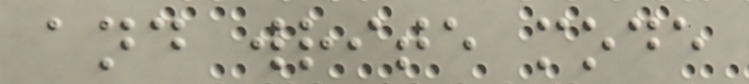and write mode
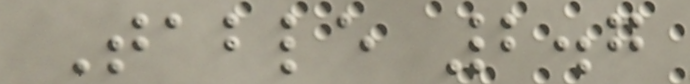Table 2.7
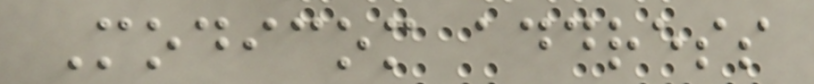Modicom address
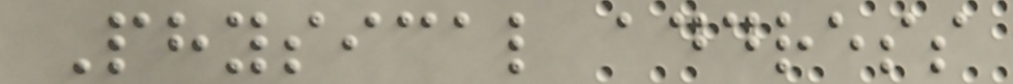Physical address
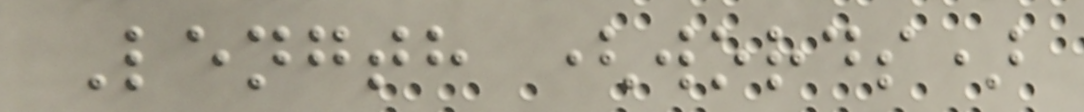Length (words)
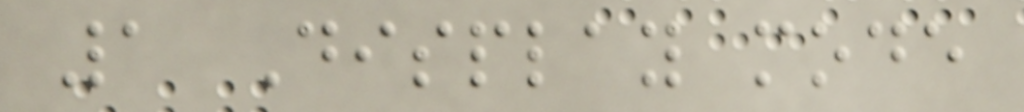1 Display mode
